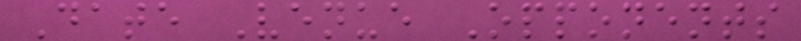Date Venue Opponents
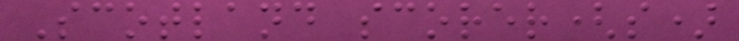Scotland scorer(s)
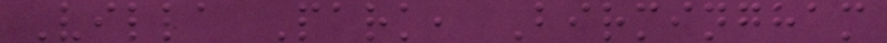Villa Park, Birmingham
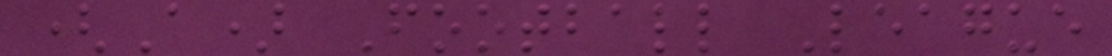(A) Football League
